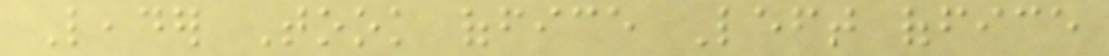Leader Took office Left office
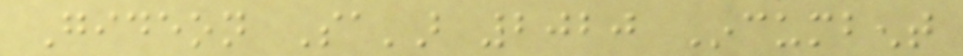Gideon Sa'ar 2020 Incumbent
